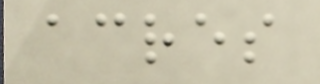acres
